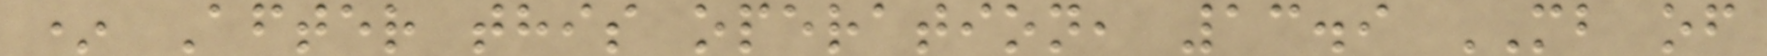* After this operation, 13.9 MB of
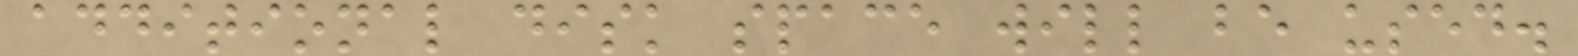additional disk space will be used.
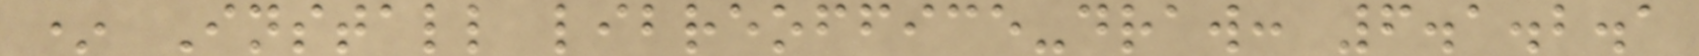* Install libreoffice-draw: 6.1.2.1
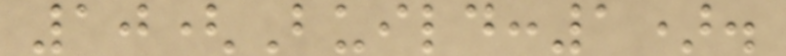10(Build:1).
